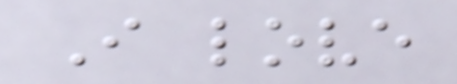I love
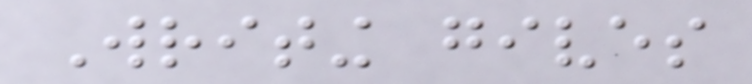Writing gives
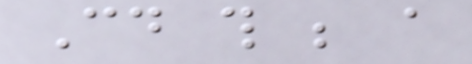Could this be a
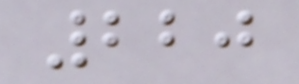220
